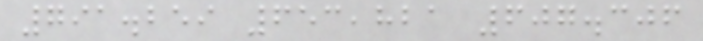791.259 653,821 607.306
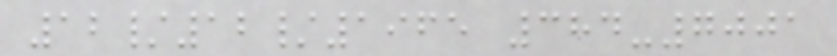12/12/1965 384-7001
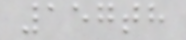157th
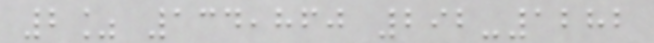2% 134,860 292-1282
